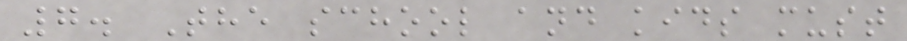7. The school and kids must
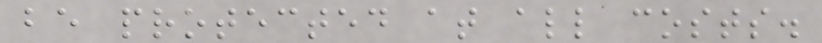be protected at all costs.
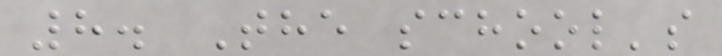8. The school's
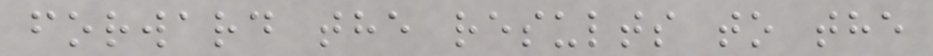forward the results to the
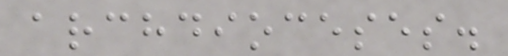archdioceses.
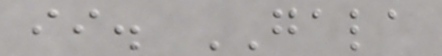ii. GALA
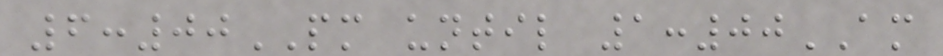6:00PM until 1:00AM
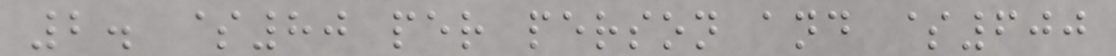2. $80 per person and $600
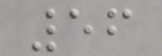56
